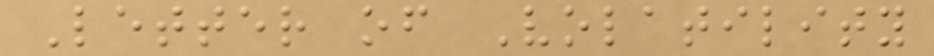Letter of Volatility
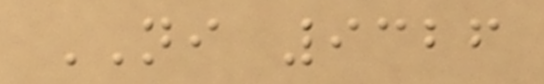NI 9326
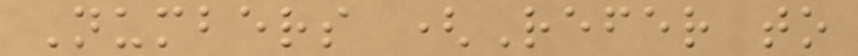Numbers (Refer to
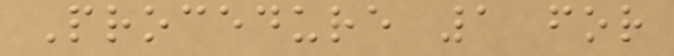Procedure 1 for
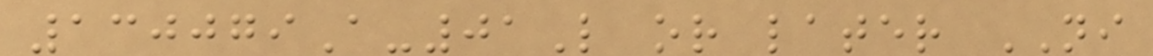130079A-01L or later NI
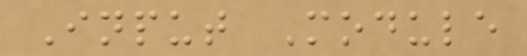Input Module
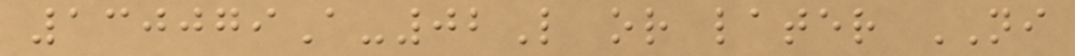130079A-02L or later NI
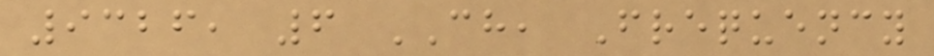9326, 6 CH, Frequency
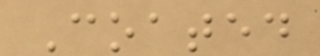Coated
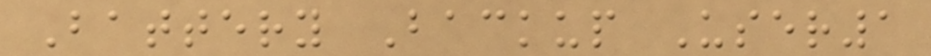Battery Backup User1
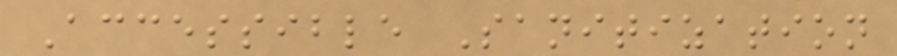Accessible Sanitization
